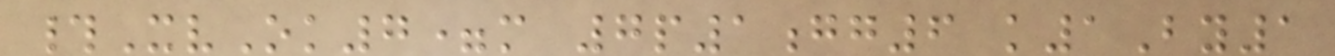#XvOk7=m 7p1gg6 k1By1
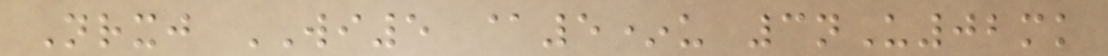Nrxj WI5 @5*u 3nU02mk
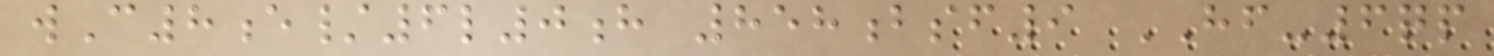wC8e/6l0h 858bsf9 HF-6qp
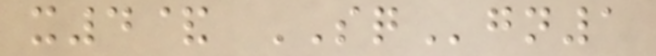x4& SQgn1
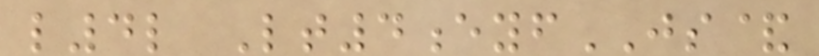l4l Lt4eyfJS&
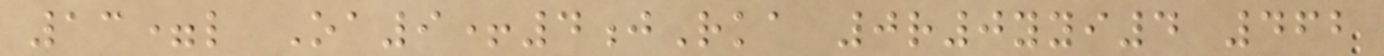13=l Oa9+4jRka 0r0yyi4 462
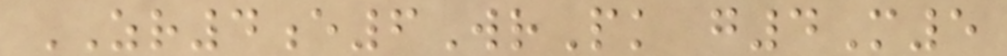ZR4e6WrPk g4M5
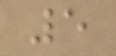5
